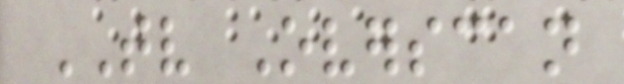TV Overscan
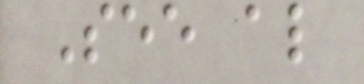See also
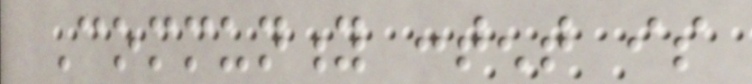Community content is
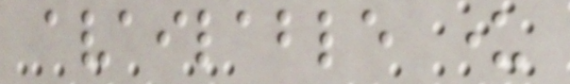available under
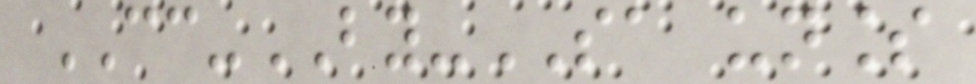CC-BY-SA unless
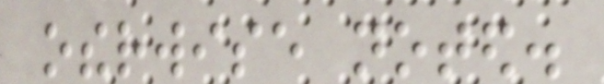otherwise noted.
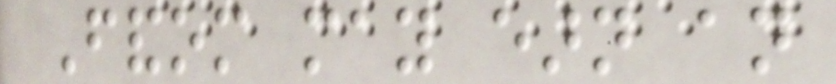Fandom may earn an
